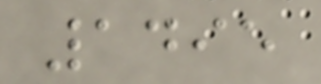1495
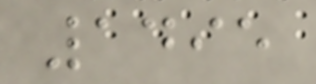1495
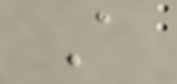A
